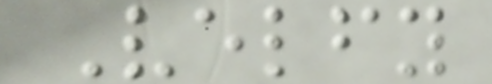Velfy
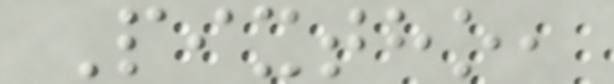Pixtho,
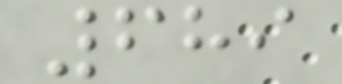689
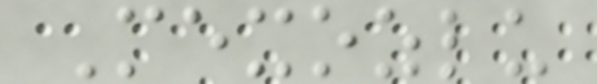Mexozlu
